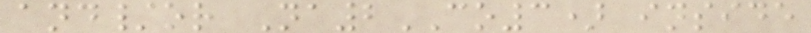and/or Na2CO3) inside
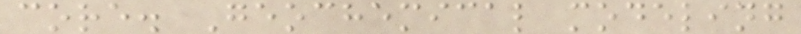core. Geochemical modeling
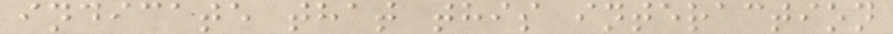indicate that this interaction
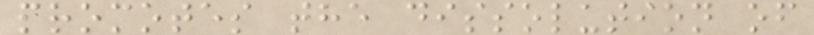promotes the dissolution of
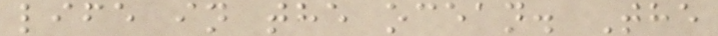life in the ocean. The
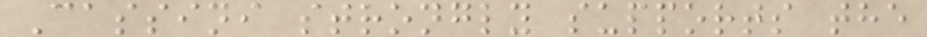Cassini strongly supports the
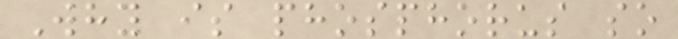Why is phosphorus so
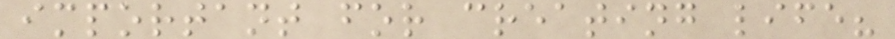important for creating life?
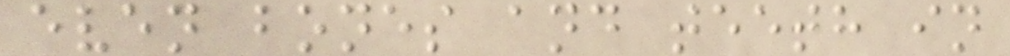even bones and teeth in
